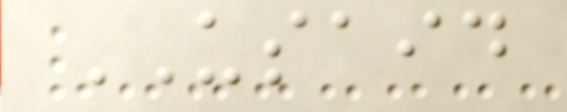USAID
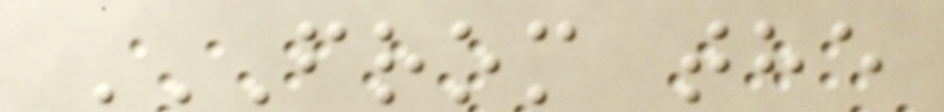FROM THE
